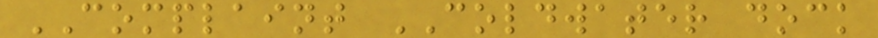COMPLAINT COLDWATER dock
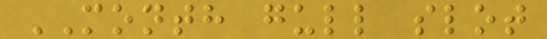MONTH gull slot
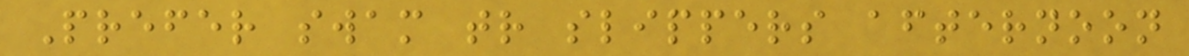Prefer swam tr slippers afternoon
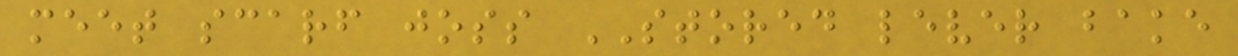meet scarf joss STORED lever bake
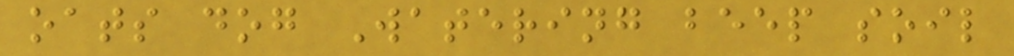oats dog Watering beep soil
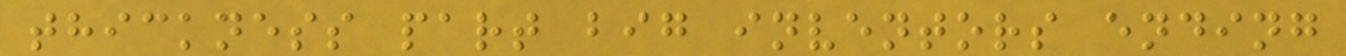thickness part big inventors ending
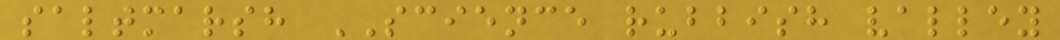saltmarsh SCIENCE rubbish valley
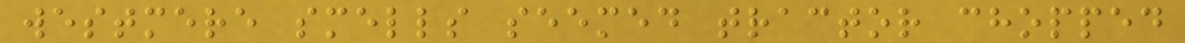westmere smells seemed tractor chopped
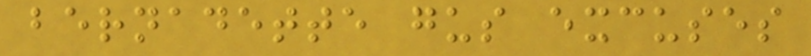bernadette gus excuses
